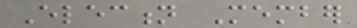Election Member
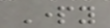Party
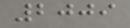2009
